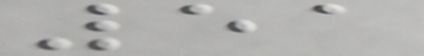51
